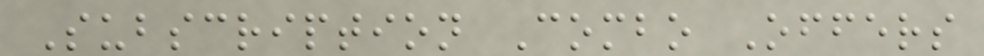Subscription Combo Offers
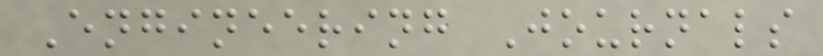Engineering Journals
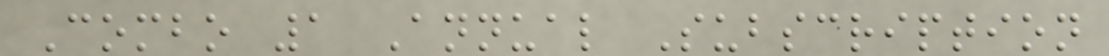Combo 1 Annual Subscription
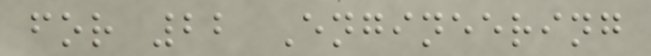for 22 Engineering
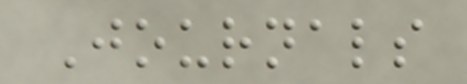Journals
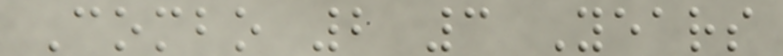Combo 2 3 Years
